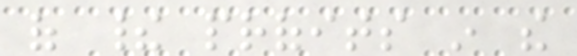of their profits in the
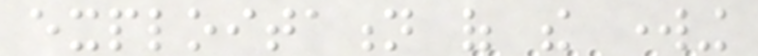exploitation of the working
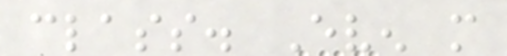class. Even more
